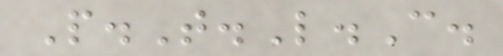P.T.L.C.
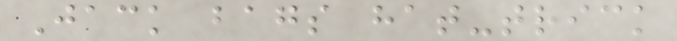Jack bags hat-trick
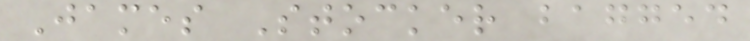James Stocker bagged
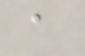a
